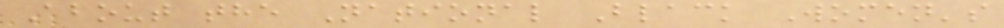About the National Black Women's
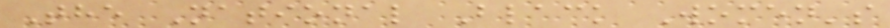The National Black Women's
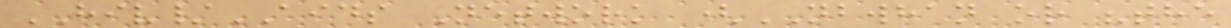HIV/AIDS Network (NBWHAN or "the
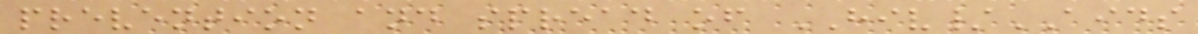prevention and spread of HIV/AIDS
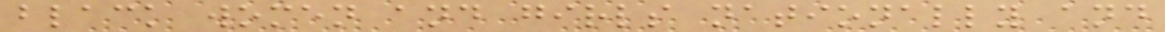black women and girls nationally and
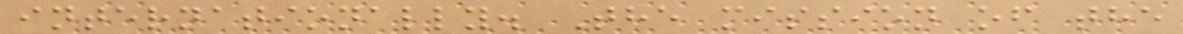internationally. The mission of the
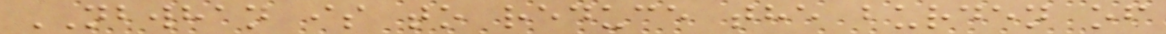NBWHAN is to reduce the burden of
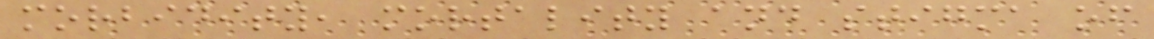morbidity, mortality and stigma of
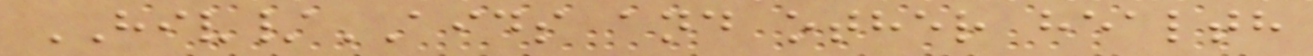HIV/AIDS and other health
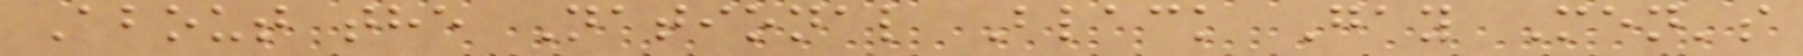About the National Black Gay Men's
